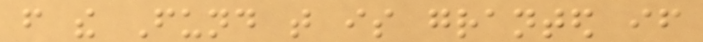from the Fund that is granted if
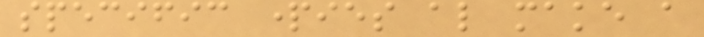specific parties also make a
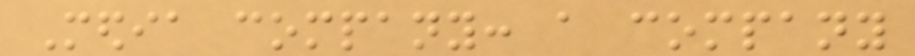Media company: a company
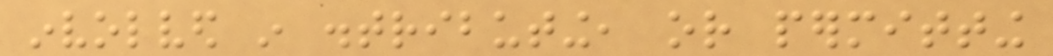involved in distributing, or permitting
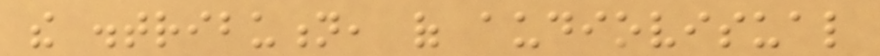the distribution, of audiovisual
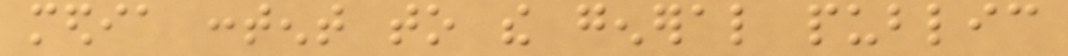media content to the general public
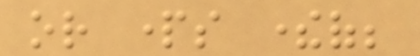or parts thereof;
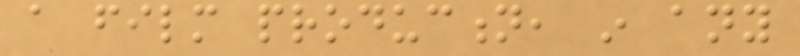a film production, in any
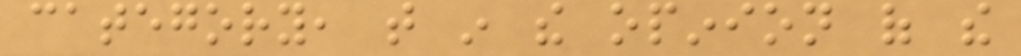category, that in the opinion of the
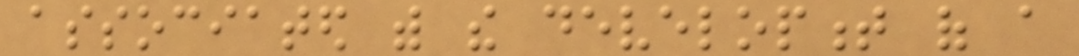associated with the development of a
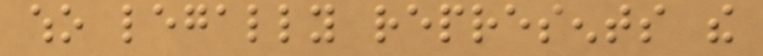who legally represents the
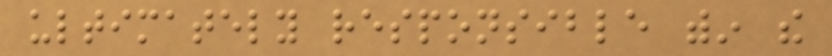ultimately responsible within the
